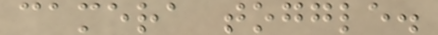camera toggle.
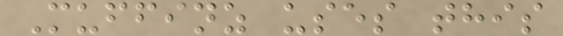Muffinz uses this
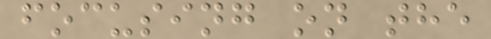focusing on the
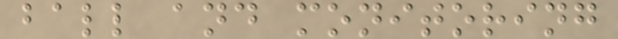ball and monitoring
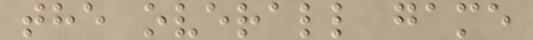the overall game
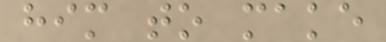him to make
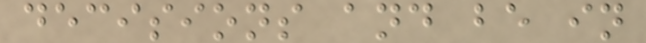decisions and be in
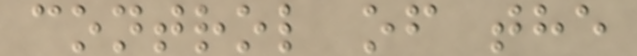control of the
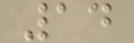14
